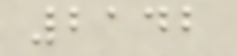2142
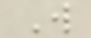W
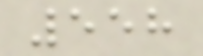558
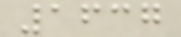1637
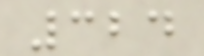324
